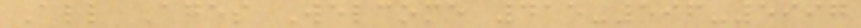All Ages Welcome 415-596-5997
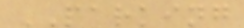PARKING
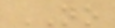NO
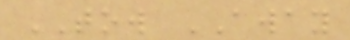TOW AWAY
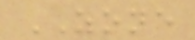ZONE
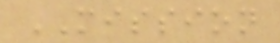MISSION
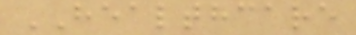HEALTHCARE
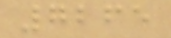7265
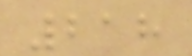218
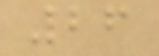26
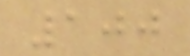100
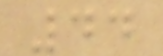44
